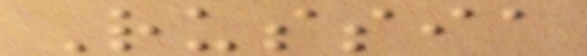Russia
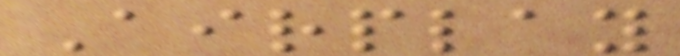Airplay
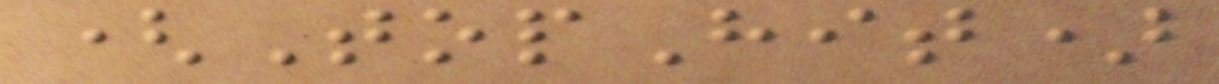(TopHit)
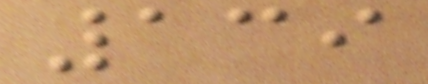139
